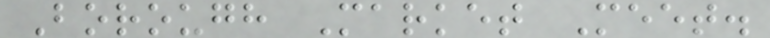Borough Market Meet.
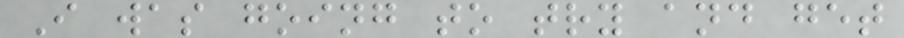I was going to try and get
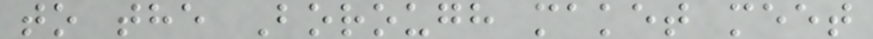to the Borough maket meet
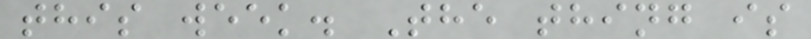this week. The thing is
